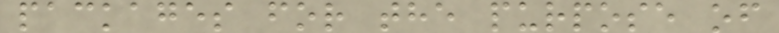packages for the purpose of
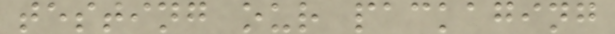testing our packaging
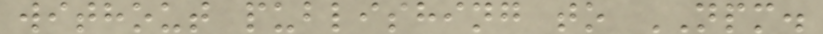without publishing to NPM.
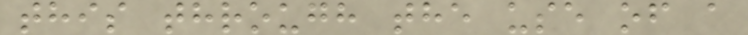this through the use of a
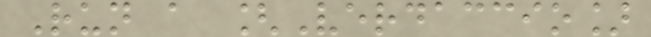Run a [Verdaccio]
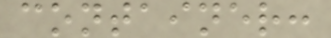container:
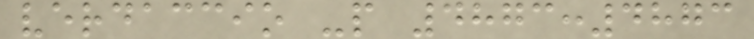verdaccio -p 4873:4873
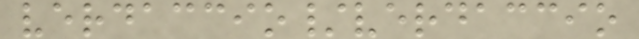verdaccio/verdaccio
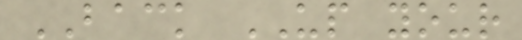BACK UP your
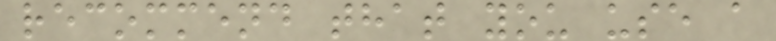recommend that you use a
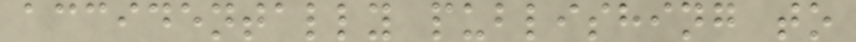accidentally publishing to
